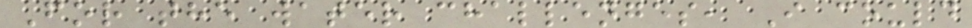For the water challenges, I could
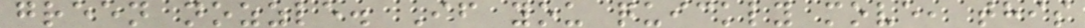green nozzle. If you quickly move, this
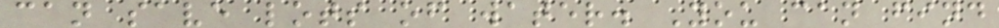can save lots of water. You can find
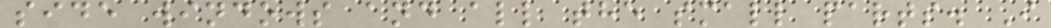side windows and all the small parts. I
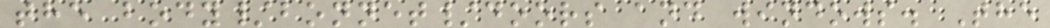the body/bonnet/doors and windows. The
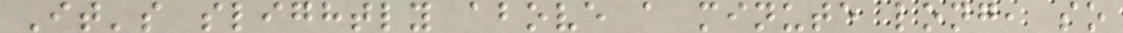It's slightly above a minute long, so
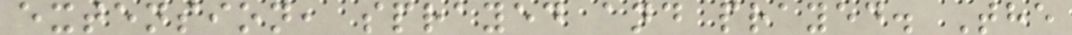extension, sprayed and prayed. The
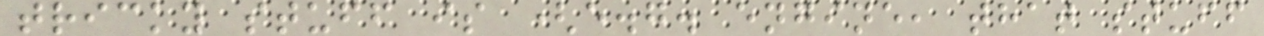tricky stuff is (e.g. engine, that stuff
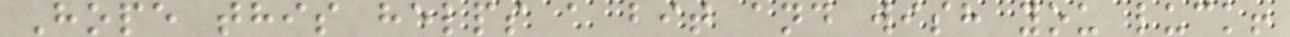Hope this helps a bit and wish you luck!
